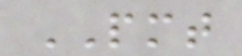PMT
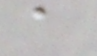a
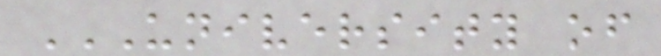UNIVERSITY OF
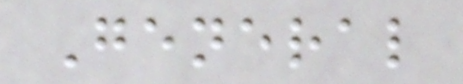General
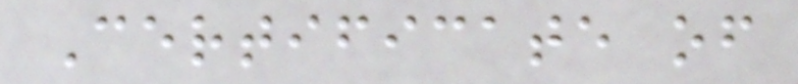Certificate of
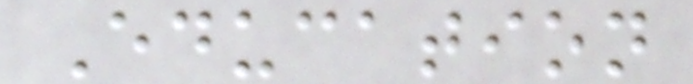Education
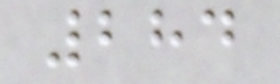284
